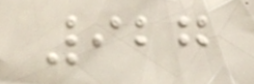927
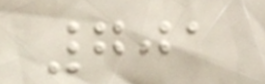701
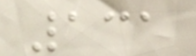131
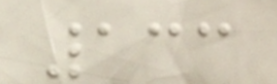133
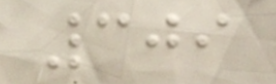309
